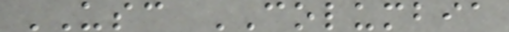USC COLUMBIA
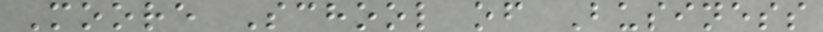Moore School of Business
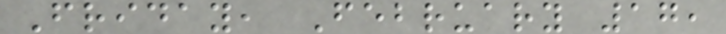Friday, February 17,
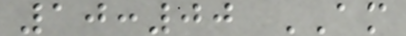10:00 AM
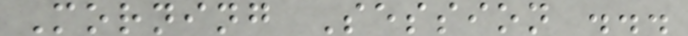Morning Session ...
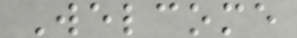Welcome
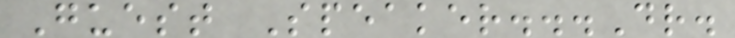Guest Speaker...Dr.
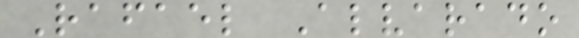Rafael Alvarado
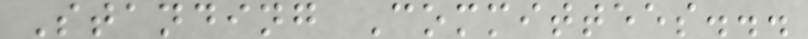Standing Committees...
